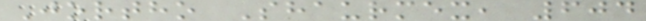Jortho Shaurmex, 604
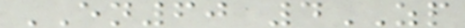EN60 4ZP
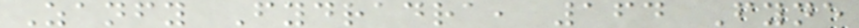Zanfy Fydradra, 164 Fyne
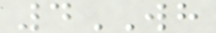4WH
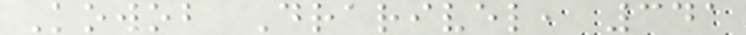Kowob Drarivel, 341
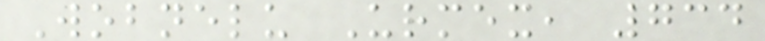Wobnelu Urmex, 734
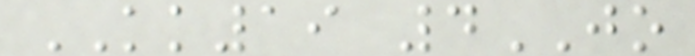KK19 4JO
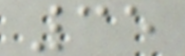35
